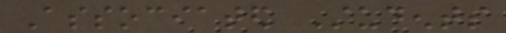Associated Students
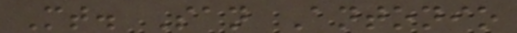Mt. San Antonio
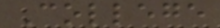College
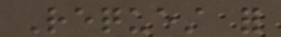Request for
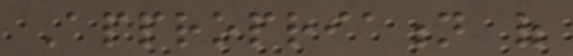Appropriation of
